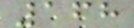168
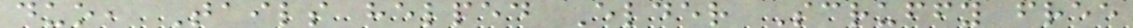duo, Tails helped Elder Scruffy free
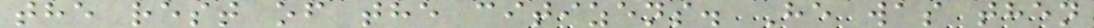the rest of the citizens. He was then
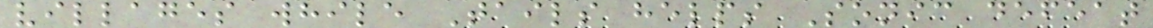villages while Tails helps Sonic defeat
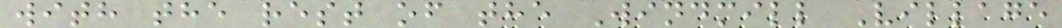with the rest of the Windmill Village
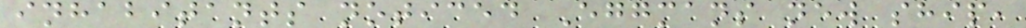inhabitants noticed Eggmans new ship,
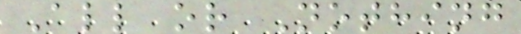All or Nothing
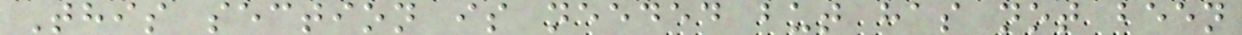This section is needed but has not been
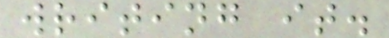writing it.
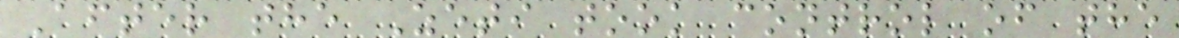After the Zeti took control of the
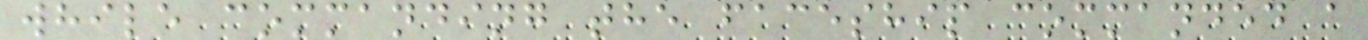while commanding the faceship commanded a
